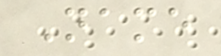Name
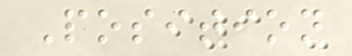Position
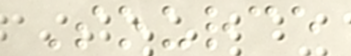Source
